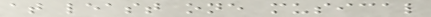at least one musical
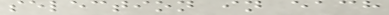selection in each
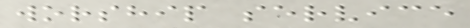worship service
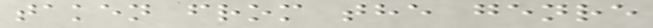taken from the genre
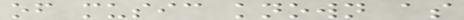of music known as
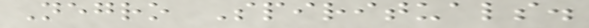Negro Spirituals.
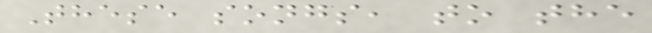These songs, to the
